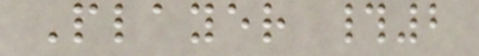Player #2
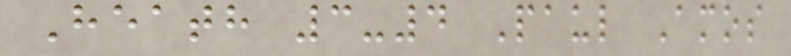Heath 3-4 Paul Amos
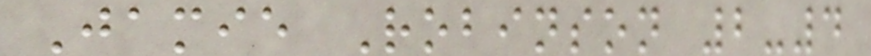Jamie Robinson 2-4
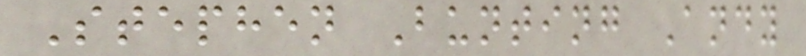Stephen Bunting Andy
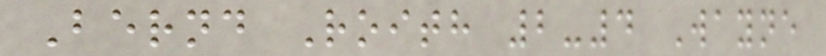Bernd Roith 2-4 Wayne
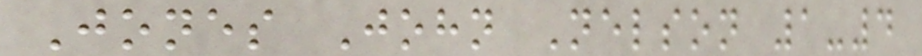Jones John Nelson 1-4
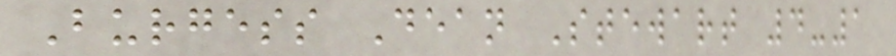Burgess Dean Stewart 4-1
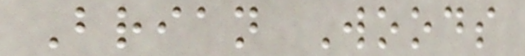Brian Woods
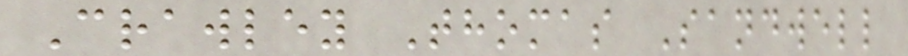Crawley Thomas Sandwell
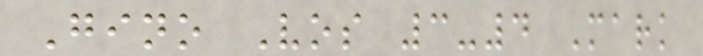Gino Vos 3-4 Mark
